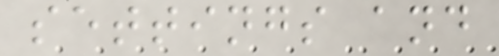settings and
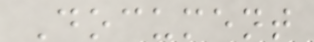Document
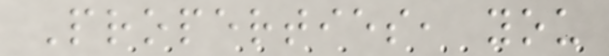Properties, you
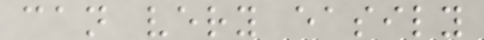can very easily
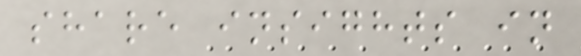share insights in
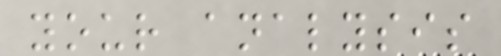your analysis
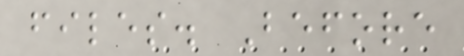files. Before
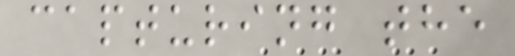capturing the
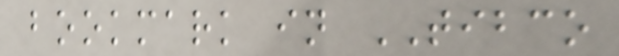bookmark in TIBCO
